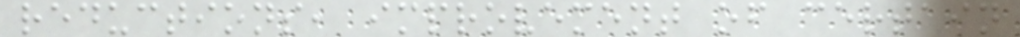reductions, improvement of certain
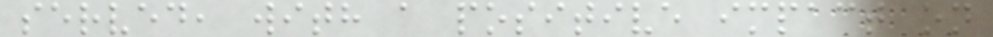served, with a positive impact on
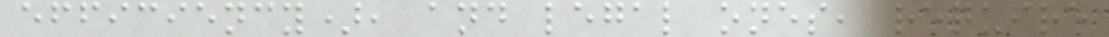efficiency), and legal ones, require
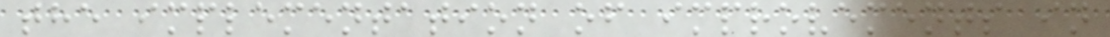the implementation of improvements in
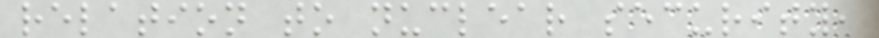relation to nuclear security,
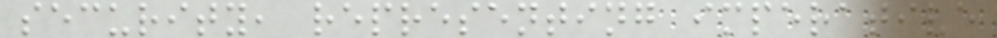security, representing imperative
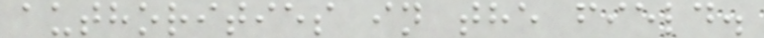authorities in the field.
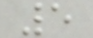5
